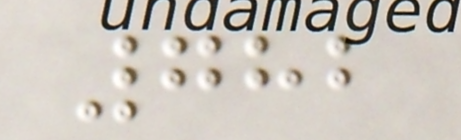782
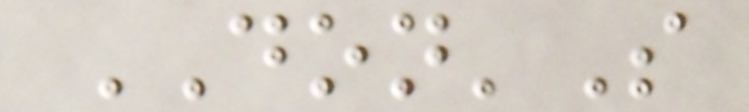DON'S
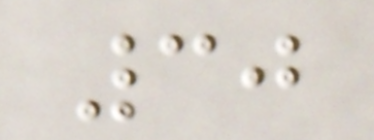30
